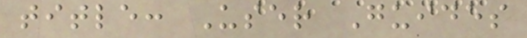title: User Guides
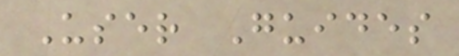User Guides
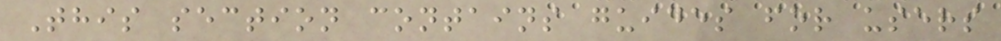This section contains guides for users
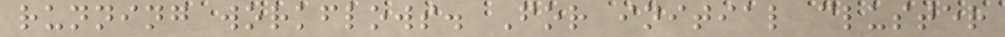running workflows. For initial cluster
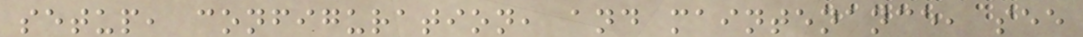setup, configuration, and maintenance, see
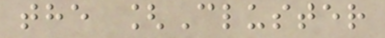the [Cluster
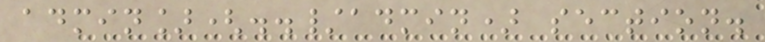admin](../admin) section.
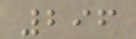296
